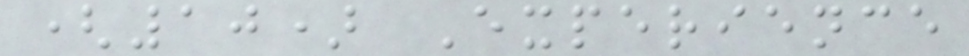(10) Experience
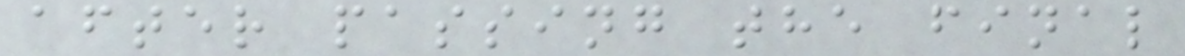after passing the final
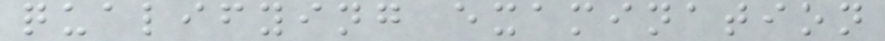qualifying examination
